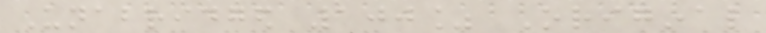Unabridged 100% Original
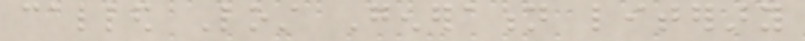called Lost Generation literary
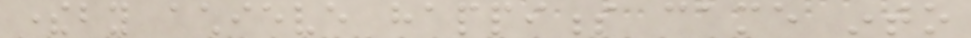thereby achieve happiness came into
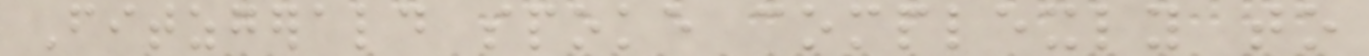Fitzgerald spoke complexly to
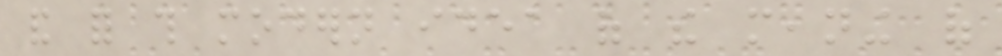and for this modern idea of the meaning of
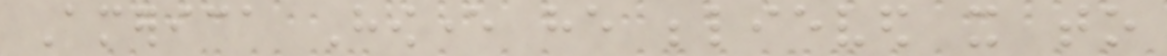America However he believed it to
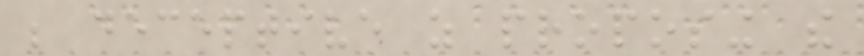be deceptive as proposing the
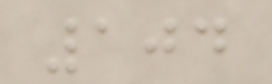104
